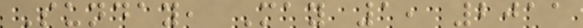Sunday, May 1, 2011
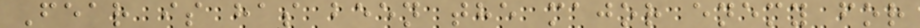Fear is has been the major enemy for
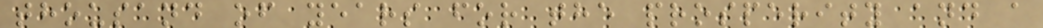thousand of years for the prosperity and a
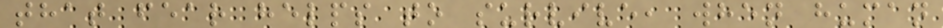that fear helps to survive, when human
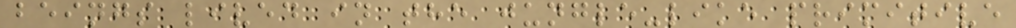beings lived in the jungle-like primitive
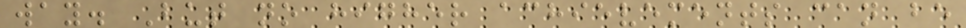way. But no higher achievements can be
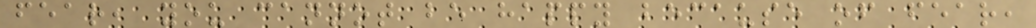fear, you cannot be happy because of fear,
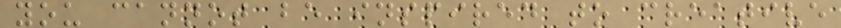you cannot be inspired to creative
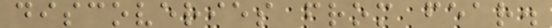discoveries from fear.
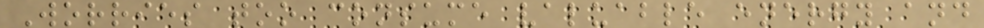Worries too consume valuable energy and
